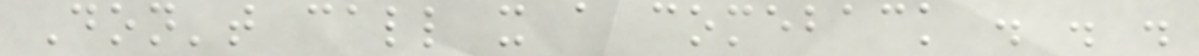Don't call it a comeback . . .
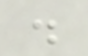.
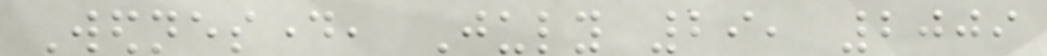Wednesday, July 29, 2009
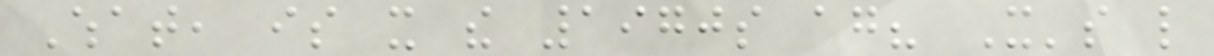What, is it the 1970s again? It's like
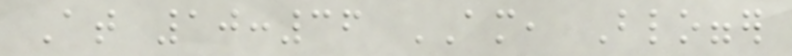At 10:36 AM, Blogger
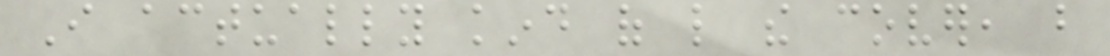I actually kind of like the cover, but
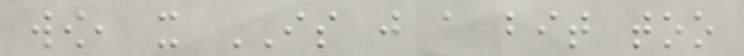wow, it IS just a bit too
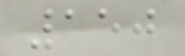150
